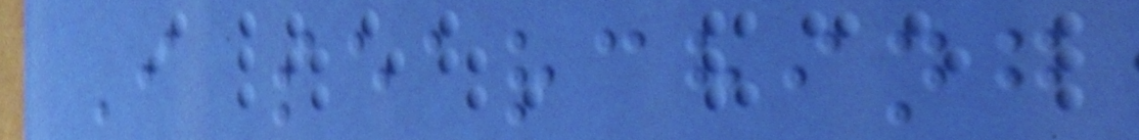I searching
